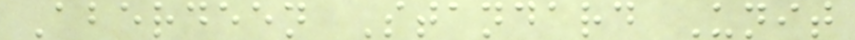Aberdeen Standard Unit
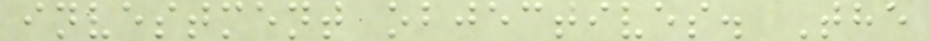investment objectives. The
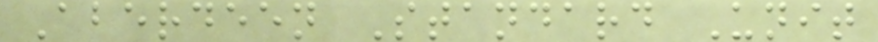Aberdeen Standard Unit
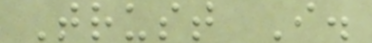Trust I.
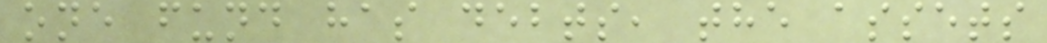one fund has debts, the assets
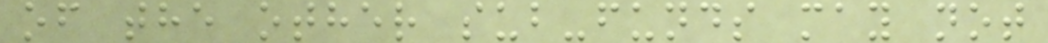of the other sub-funds may not
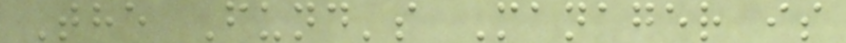The Fund's Manager is
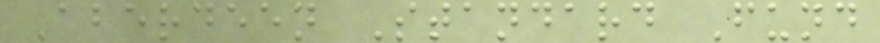Aberdeen Standard Fund
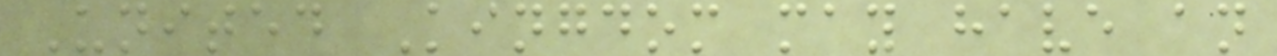United Kingdom may have an
